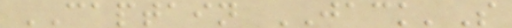CAPTAIN JACK'S
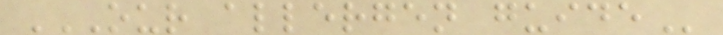OUR ALLERGEN GUIDE
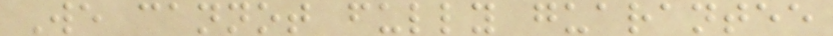We cannot fully guarantee
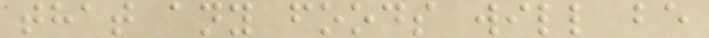that any foods will be
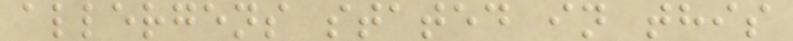allergens stated in this
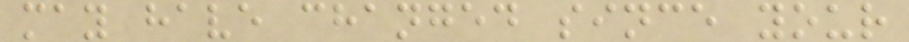may have changed since your
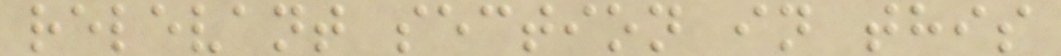relevant section in this
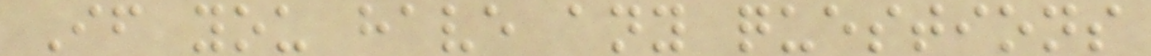If you have any questions
